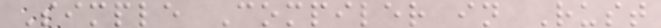Simple Compiler in Rust
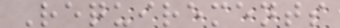Requirements
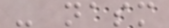- nasm
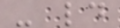- ld
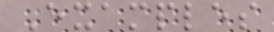Examples
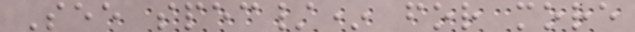See spec/* for more
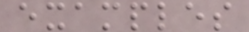examples
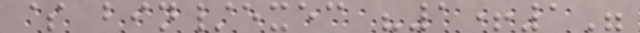$ bin/exec "1+1"
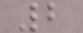2
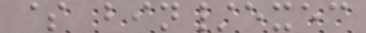$ bin/exec
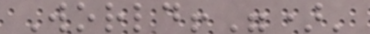World!")'
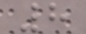8
